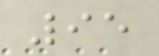95
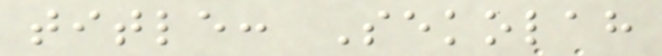title: Sekolah
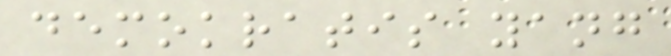demokratis yang
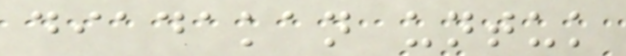diadakan untuk
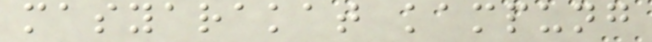masyarakat kampung
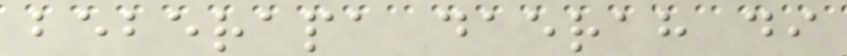beberapa daerah di
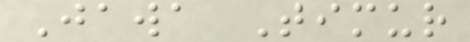Jawa Timur
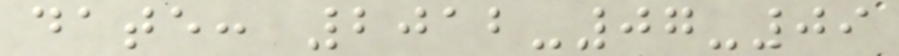date: 2012-07-09
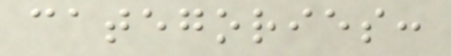categories:
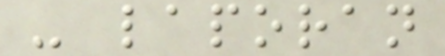- laporan
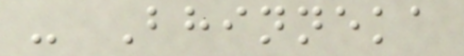- Bhinneka
